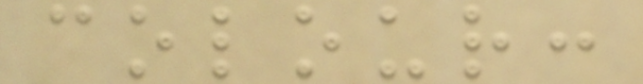colour:
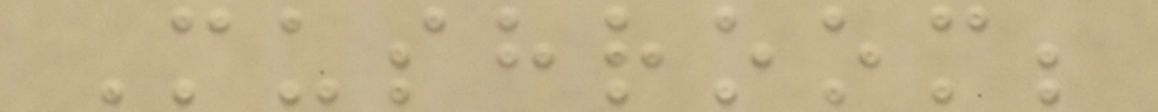Mushroom;
